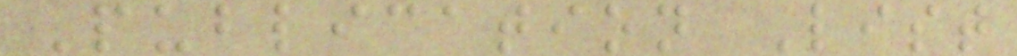Publication List
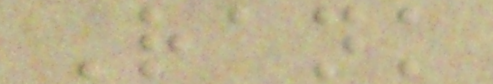Rank
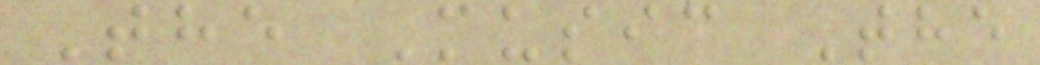The Music The
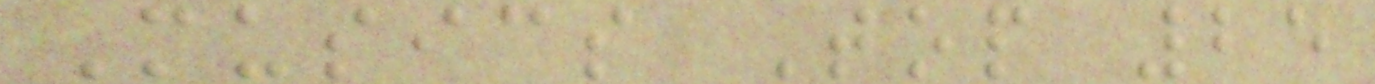Musics Top 25
